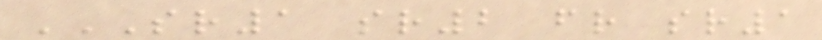SR1 SR2 FR SR1
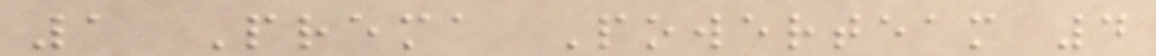1 Prema Powerteam 4
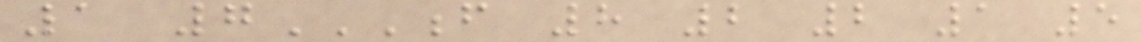1 7F 8 2 2 1 5
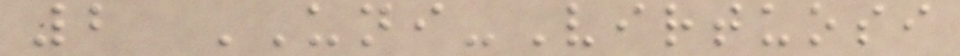2 UNI-Virtuosi
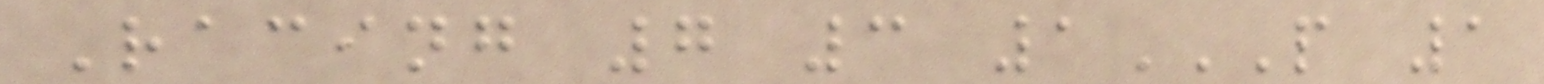Racing 7 3 1P 1
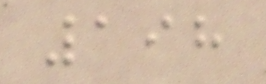198
